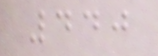440
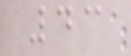43
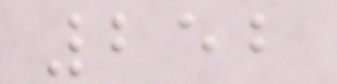252
